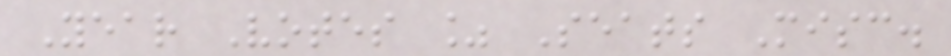Year Votes % Seats Misc.
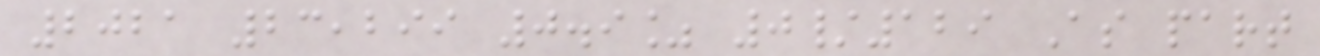2021 23,299 0.9% 0/129 As part
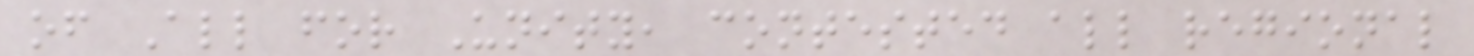of All for Unity, contested all regional
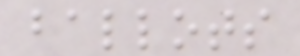ballots
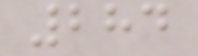284
